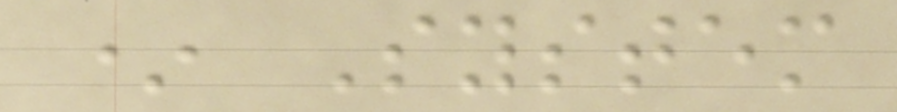* System
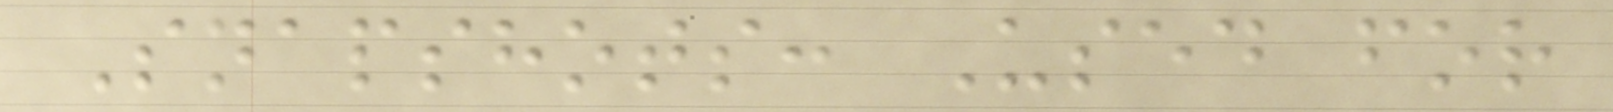Snapshots: Used for
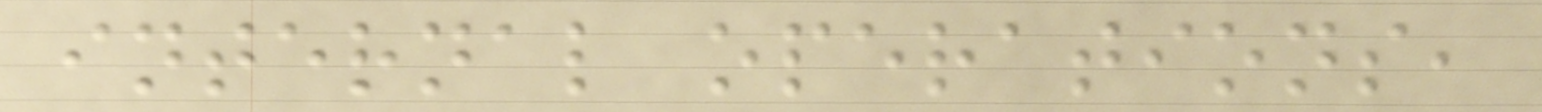internal operations,
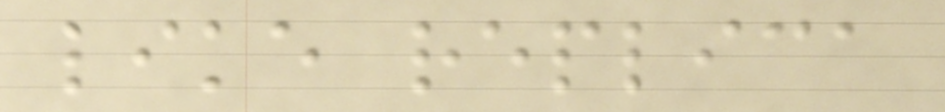like replica
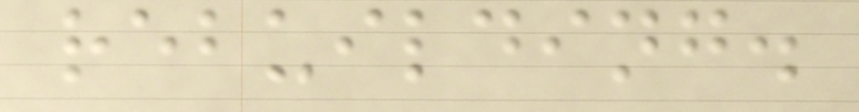rebuilding.
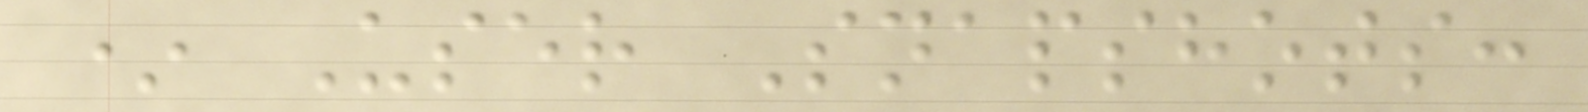* User Snapshots:
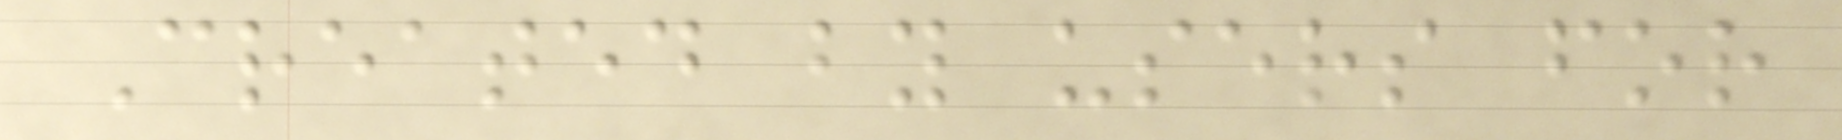Created by users for
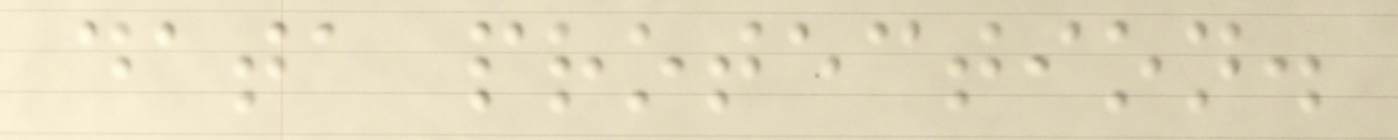data protection.
